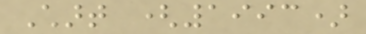Chart (1993)
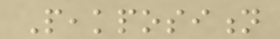Peakposition
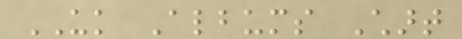UK Albums Chart
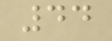44
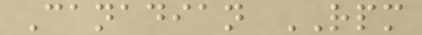Canadian RPM
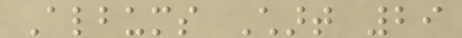Albums Chart 29
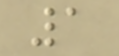1
